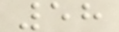58
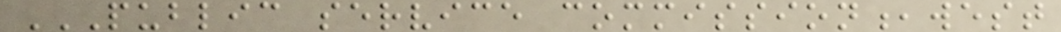PUBLIC SERVICE COMMISSION,WEST
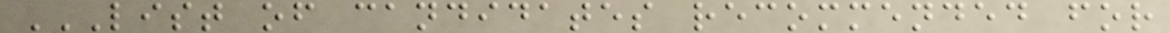LIST OF CANDIDATES RECOMMENDED FOR
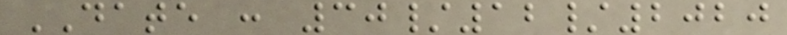DATE : 30/12/2020
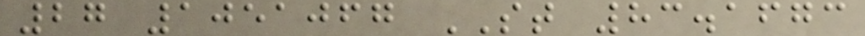27 1051067 ST 83.1673
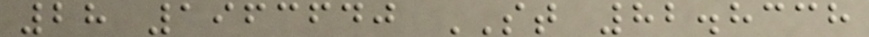28 1963640 ST 82.8338
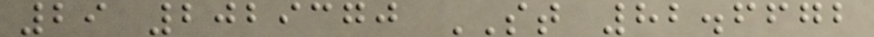29 2029370 ST 82.6672
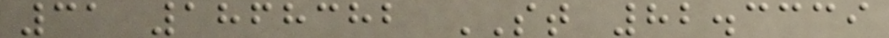31 1868382 ST 82.3339
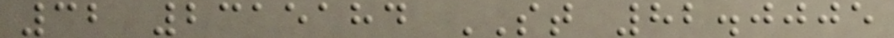32 2315184 ST 82.0005
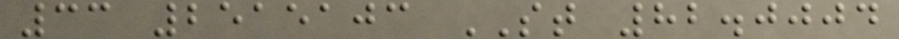33 2515103 ST 82.0004
